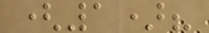(1)?
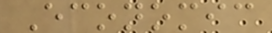Economic
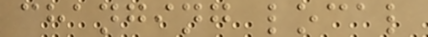changing local
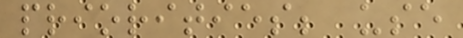priorities; use
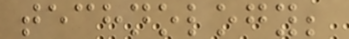technology;
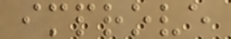improve
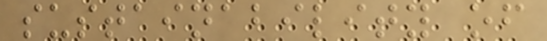sustainability of
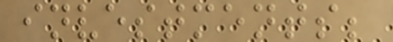investments;
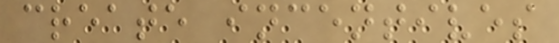create incentives
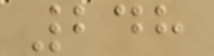248
